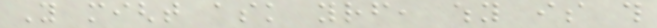You might ask yourself, why is this
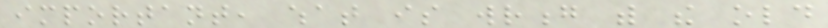important, what is wrong with the old
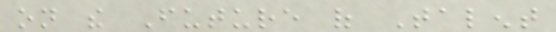on the Future of Talent
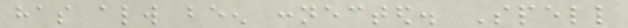has always been connected. Spell
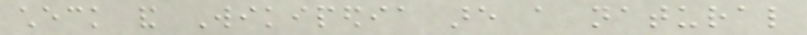check and Wikipedia are a natural
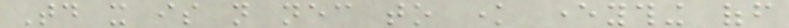Today it is not necessary to know everything off
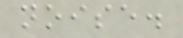noise.
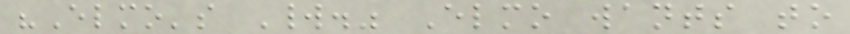"Elmo's World." Elmo wants to
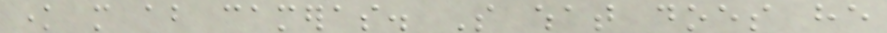know more about cameras. So what does he
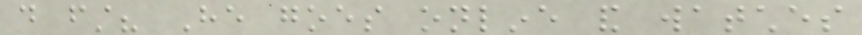do first? He goes online and watches
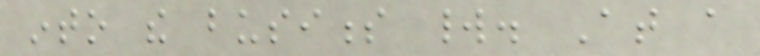into the business world. At a
